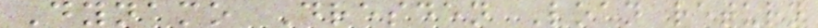Dynamo Dresden Loan return
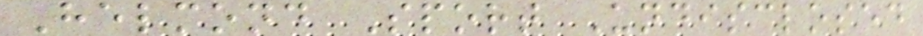Helmond Sport Undisclosed
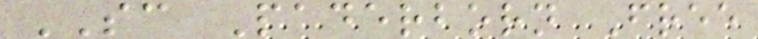SC Paderborn Free
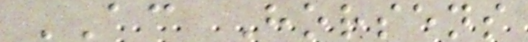AC Horsens
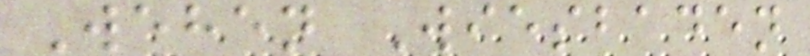Wehen Wiesbaden
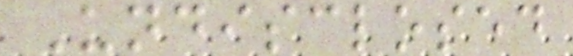Undisclosed
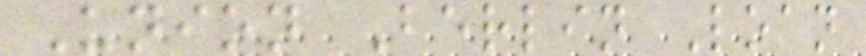Union Berlin Loan
